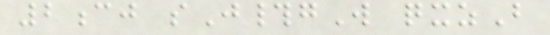2cj sJ#gW qxzB
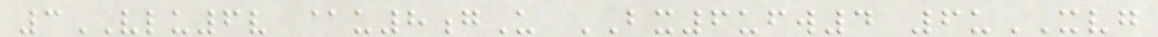3VLU6v @u8gU BX6ufw4 6uXVG
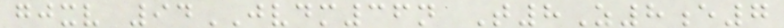gjxv 94JVDM36n T8Z8e7
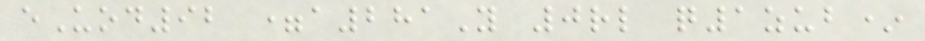eUod92 =a281Y 0rl q1zub*
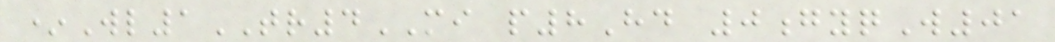*Wl1TR4MI p8Hd 0gyqW01
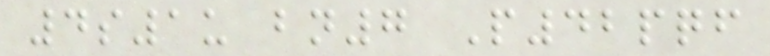4s1u bn7 P42pqf
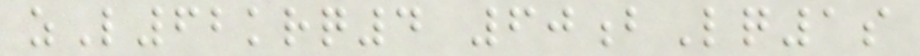zL62krq4 60bLq1s
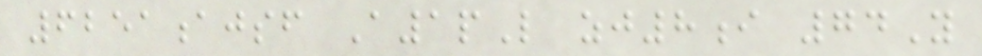6251ajsf A1pL zj8i 74Y
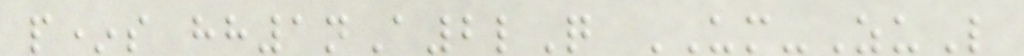p*s hh1nA2lQ UM-ZuL
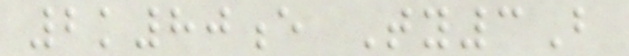2k80e Ty3B
